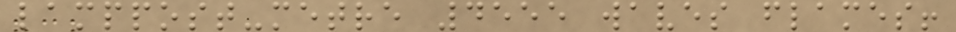lamppost-metre 4555 waves flames!
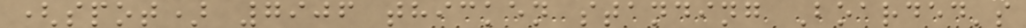(spot) 7906 thicken standing Boarded's
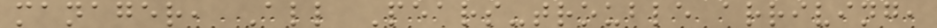manager, All Pears-trouble arriving,
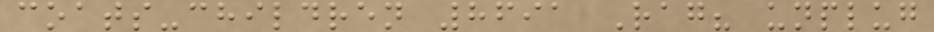coats-children 8691 Rag? unplug
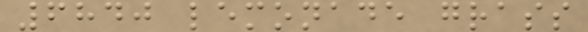6840 lemonade grass
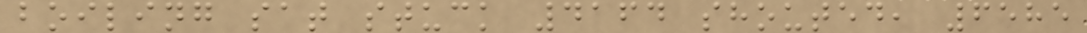boiling sat stuck 4164 shouted, 6585
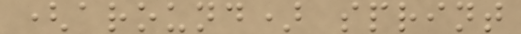(around) sprint
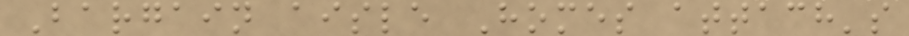Bargain aisle Homes attach's
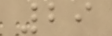29
